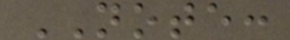NOTE:
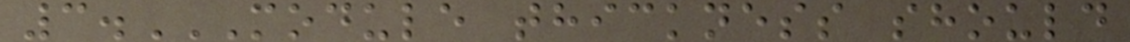3.MODULE THICKNESS SHOULD
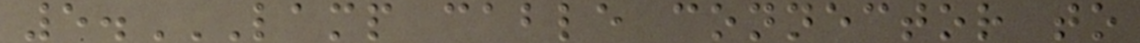5.LAMP CABLE CONNECTOR TO
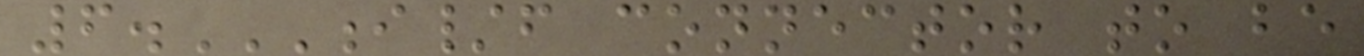6.I/F CONNECTOR TO BE
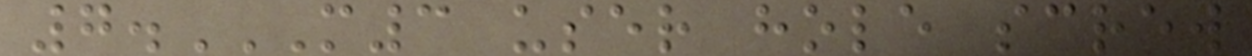7.M3 USER HOLE SCREW
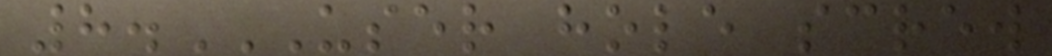8.USER HOLE SCREW
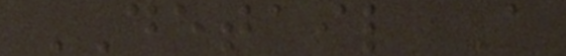DETAIL A
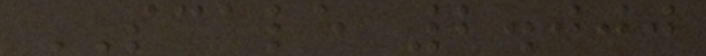SCALE 2.000
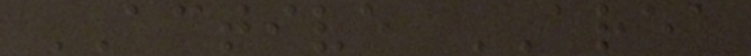ACTIVE AREA
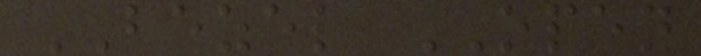BEZEL OPEN
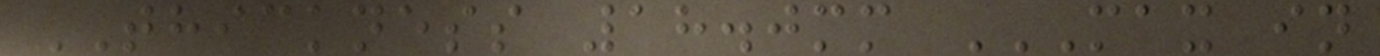THICKNESS 18.0mm MAX IN
